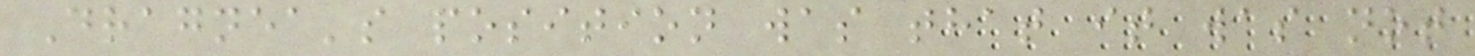Dragnea's position was that it was not
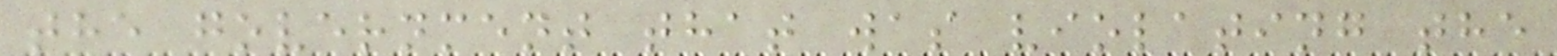the government that was violating the
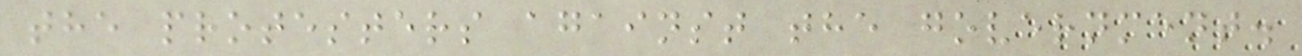the protesters against the government.
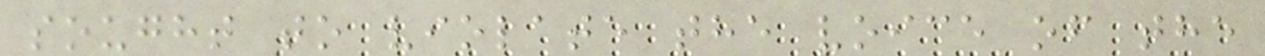sought to violate the voice of the
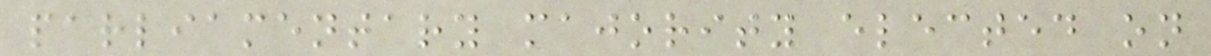parliamentary majority elected on
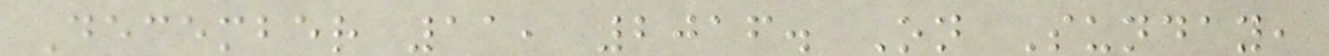December 11, 2016. On Sunday,
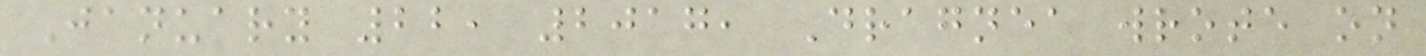January 22, 2017, Dragnea wrote on
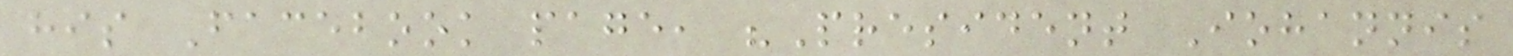his Facebook page, "President Iohannis
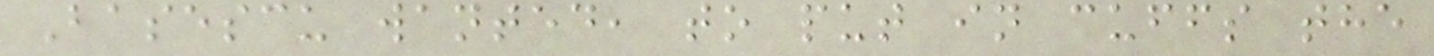Basescu wanted, to put in cuffs the
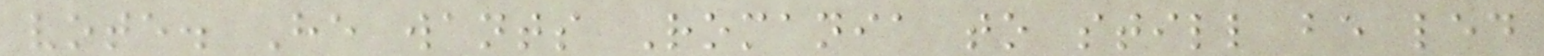vote. He wants Romania to still be led
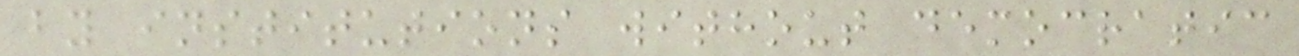by institutions without democratic
